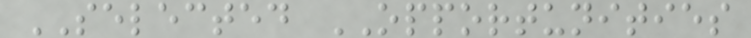SELECTED OPPORTUNITIES
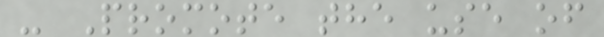- Promote the use of
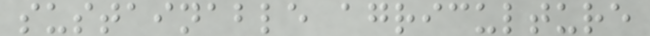sustainable agriculture
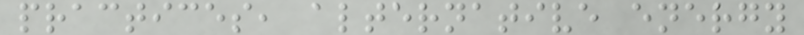practices, alternative energy
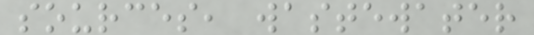sources, wastewater
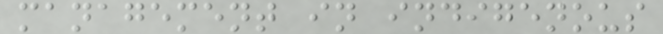management in indigenous
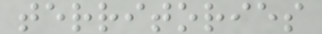territories
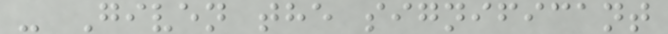- Given the significant
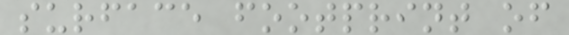surface footprint of
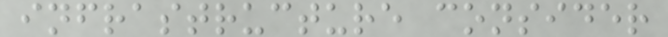infrastructure consider
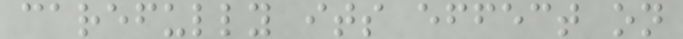carefully its effect on
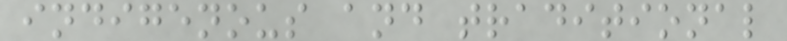indigenous and traditional
